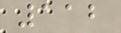112
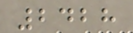2428
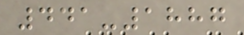441-1887
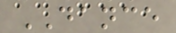DANCE
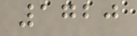1720
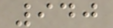940
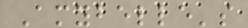Amybelle's
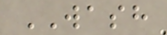WASH
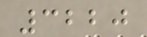3220
